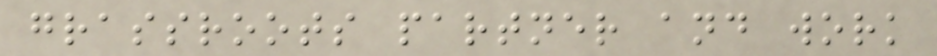grassroots partner and work
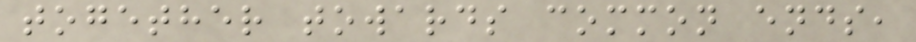together towards common ends,
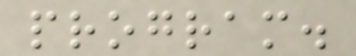program.
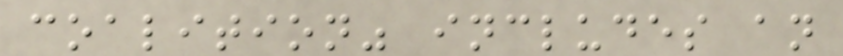coalition" includes an
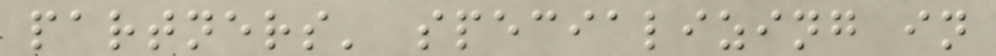partners' specializing in
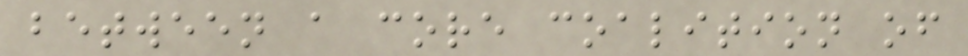between a core coalition of
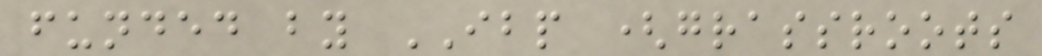funded by IBP (grassroots
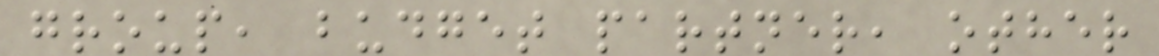group, budget partner, other
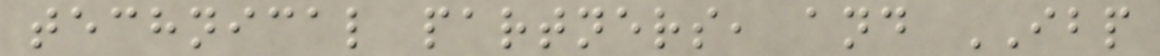technical partners, and IBP
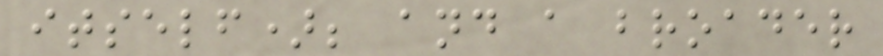itself); and a broader
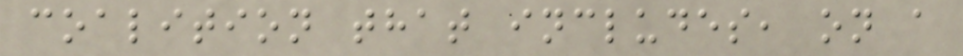coalition that includes, on a
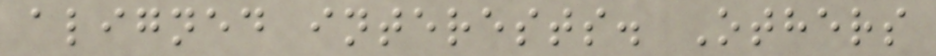aligned interests. Others
